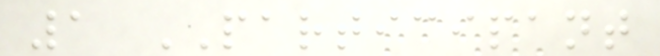1 PARTICIPANT
